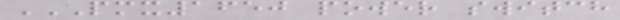PMX1650 POWER SWITCH
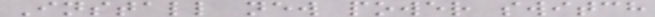Install new power switch
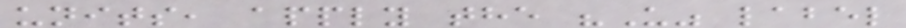units, apply the "U" label
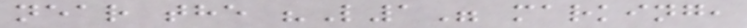near the "L1" marking,
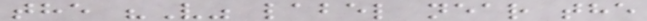the "V" label near the
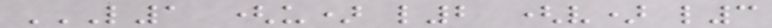L1 (U) L2 (V) L3
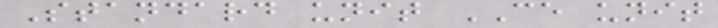Standard unit CE unit
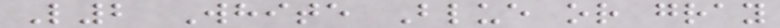L2 White Blue or gray
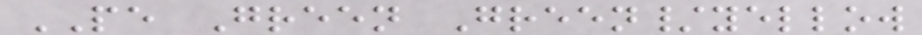PE Green Green/yellow
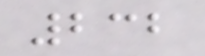232
